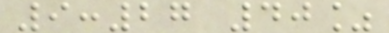9:27 40%
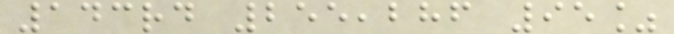143rd 255,286 95%
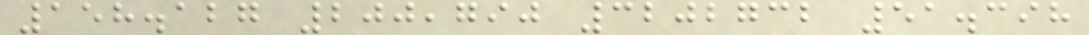158.127 200,790 3202732 51.398
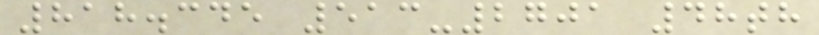818.345 513-2701 48th
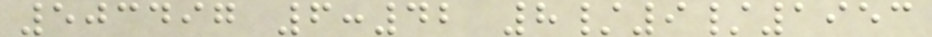503497 6:42 8/9/1953
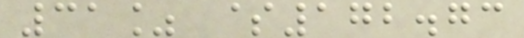31% $172.73
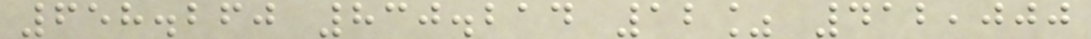658.260 830.214 12% 412,000
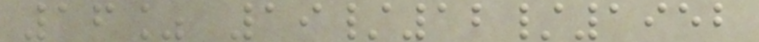16% 19/12/1952
